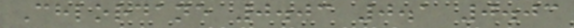Chlordane 0.03 0.1 0.03
